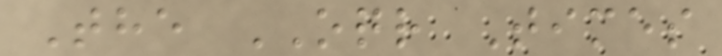The OQR Times
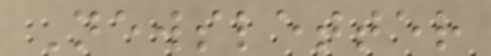Newsletter
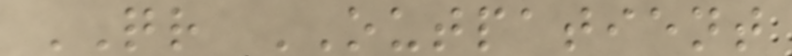QR OUTPATIENT
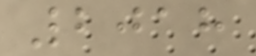2018
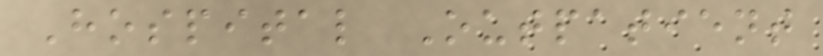Hospital Outpatient
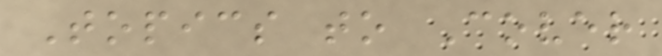Topics to Cover
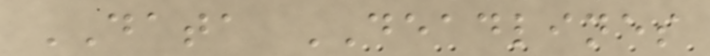DATA DEADLINES
